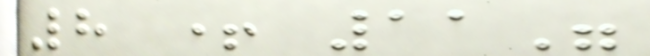8 + 11"
